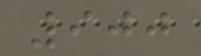900
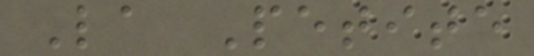La Petite
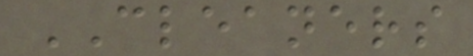CLEANERS
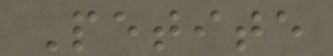Petite
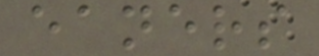eaners
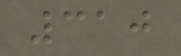310
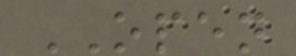OPEN
